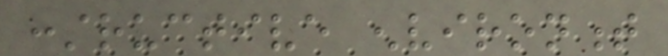constructive environment
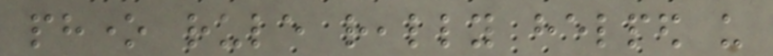phone rule really helped us
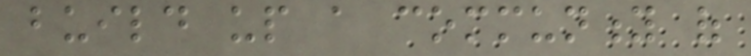build up a community of
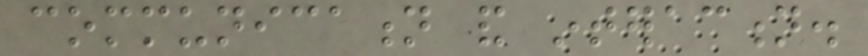communication and interaction.
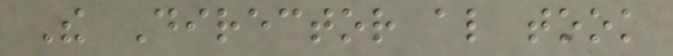The Director also took
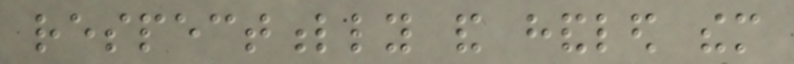respectfully and handled them
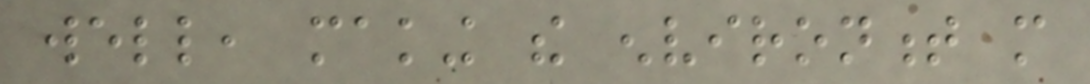well, making the environment more
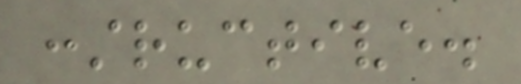constructive.
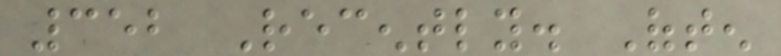352 Recently. Often
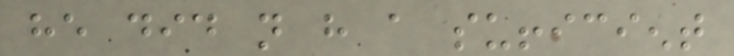he did not have a sufficient
